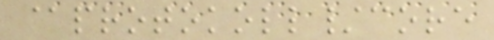@protokoll/core
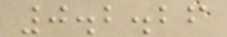0.2.26
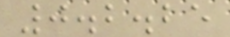0.2.25
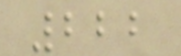222
